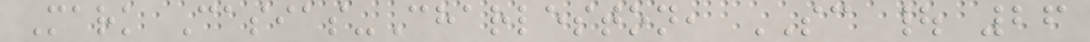Mark Casias-Charleston, SC | 26
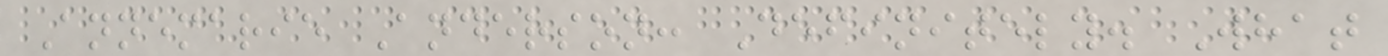Annemarie Anderson: Definitely. What
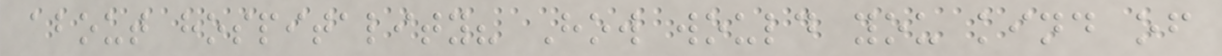about hospitality? How would you kind of
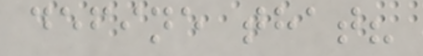define that?
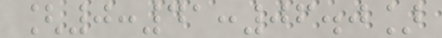[0:41:06.0]
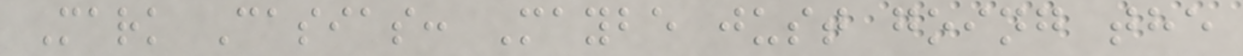Mark Casias: Maybe just going the
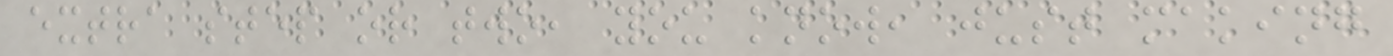extra step or two, you know, just making
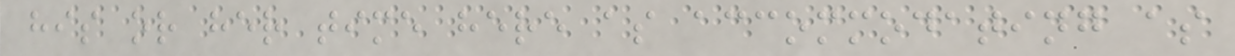his or her time here as accommodating as
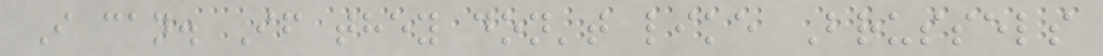I can. If they don't like Brussels
